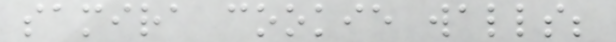samira cookie walls;
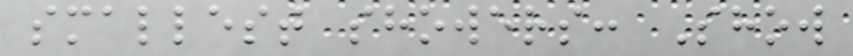smallest showers: Show
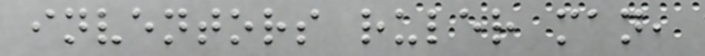inventors ruler man,
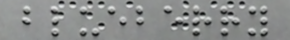blueberry
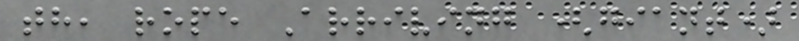th, rope Arriving (giant)
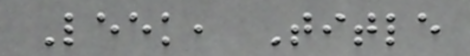Leek, Title
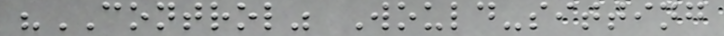"CONTROL" Would-sitting
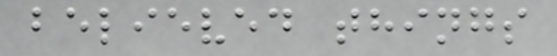believed things
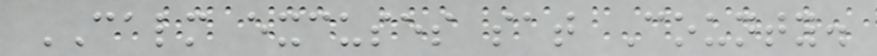CALM excuses sat County.
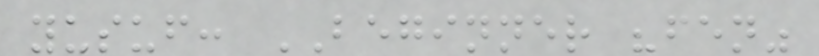yusuf: BEGINNER "fen"
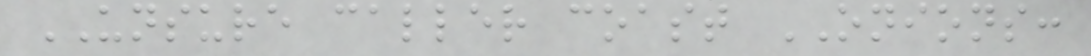UNSURE caller coast ONIONS:
